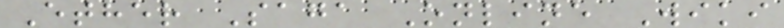Ether Saga Online Wiki
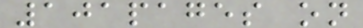101pages on
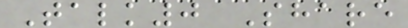Talk0 Share
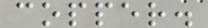copper.
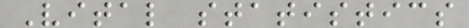Vital statistics
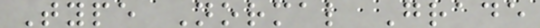Type Normal Grade
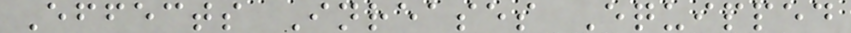Effects Inreases Equipped
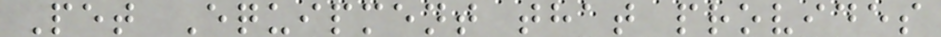Pet Equipment that provides
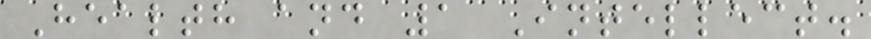Health and 1 Intellect.
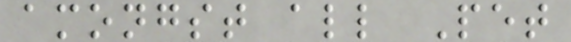amongst all Pet
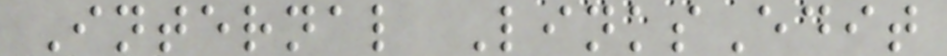Internal LinksEdit
